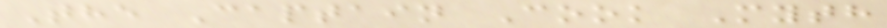The Captain Cook Myth
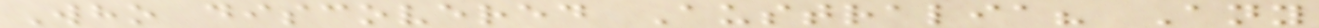Who discovered Australia? Any
